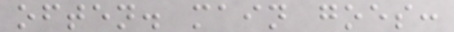often. main goes:
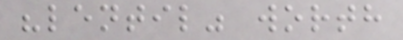"lentil" worth
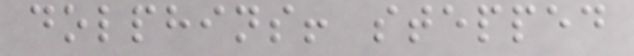dolphins! stepped
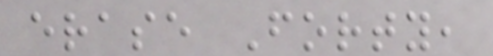erase Forty,
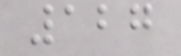127
